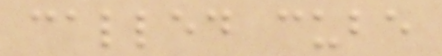called cube
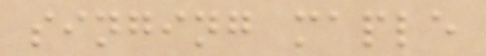singing maple
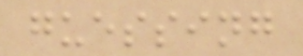guessing
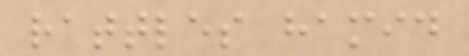rattles hamid
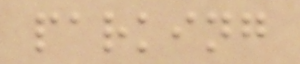parking
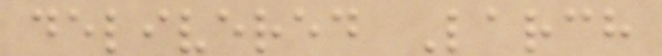delivered Larch
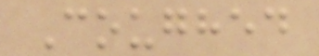Coughed
